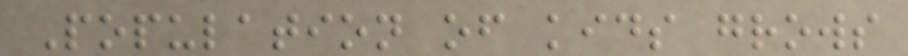Population of kids grows
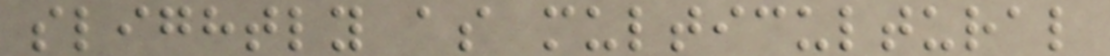slightly as multicultural
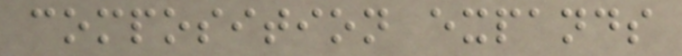composition expands
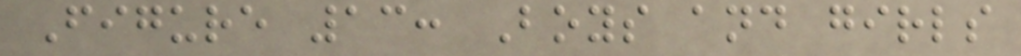Figure 13: Boys and girls
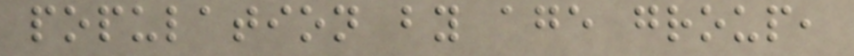population by age group,
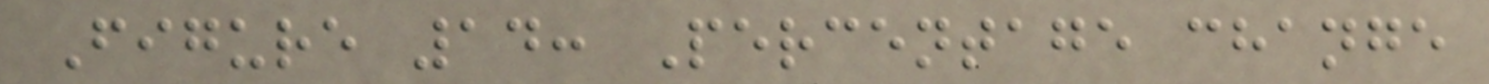Figure 14: Percentage change
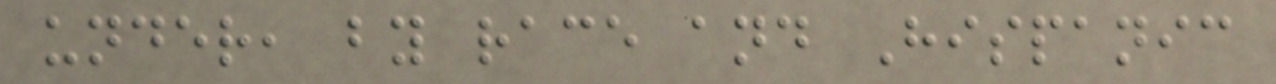under, by race and Hispanic
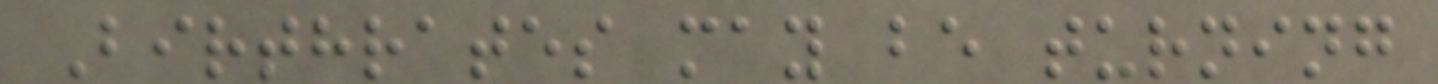Birthrates may be turning
